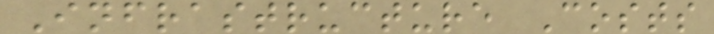Infrastructure Costs
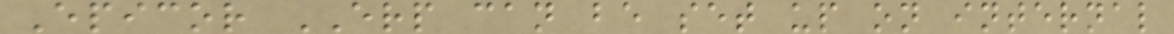Epicor ERP can be set up on internal
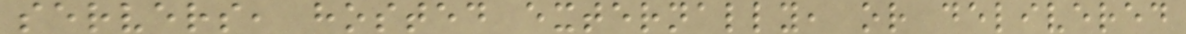servers, hosted externally, or delivered
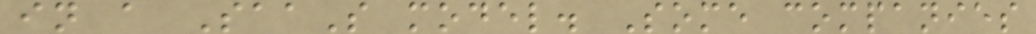in a SaaS model. Some companies
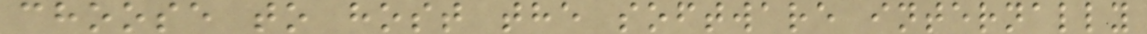choose to host the software internally
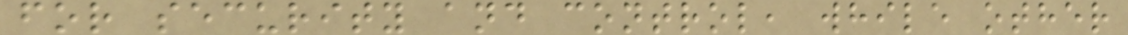for security and control, while other
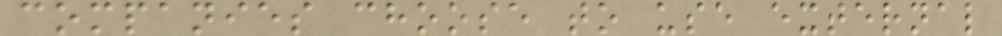companies choose to use external
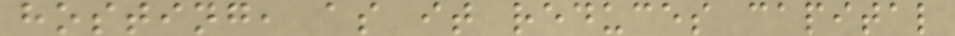hosting, as it reduces capital
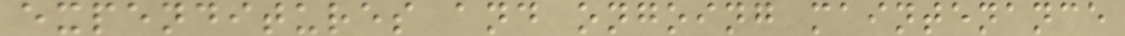expenditures and ongoing maintenance
